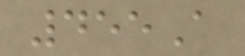455A
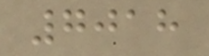7018
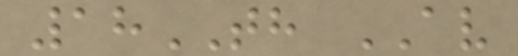18TH AV
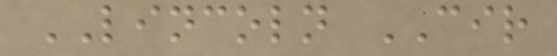LINCOLN CIR
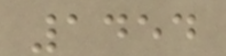1454
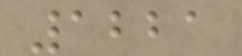1221
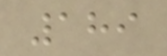189
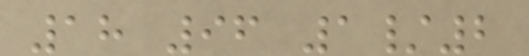18 96 1/2
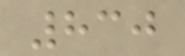830
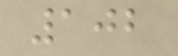102
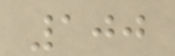100
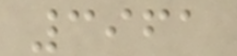3961
